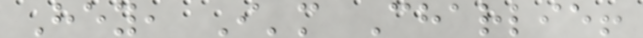Hey, I'm Charlie!
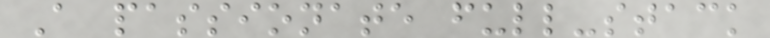A passionate full-stack
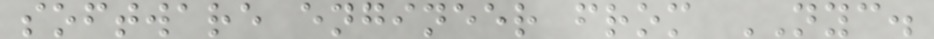software engineer from NYC.
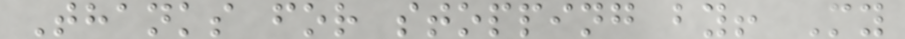Thanks for stopping by! My
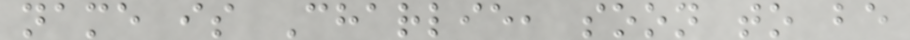name is Charlie, soon to be
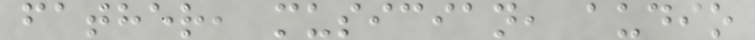father, musician, audio
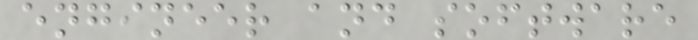engineer and software
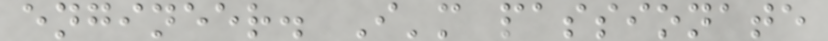engineer. I'm passionate
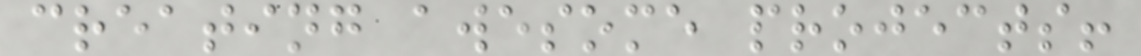creating awesome projects!
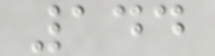144
